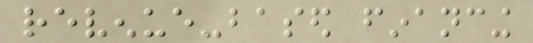revenue-based financing
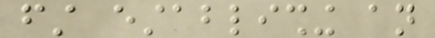first establishing an
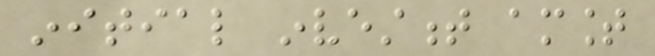initial investment amount
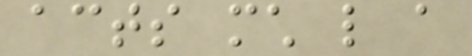acts much like a
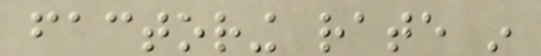factoring rate in
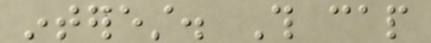interest. This cap
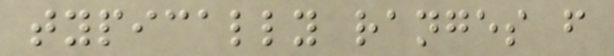typically ranges from
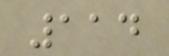114
